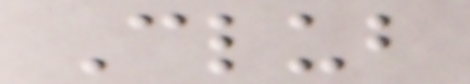Club
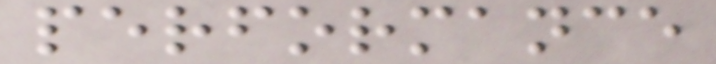performance
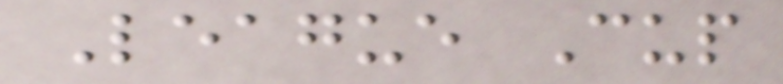League Cup
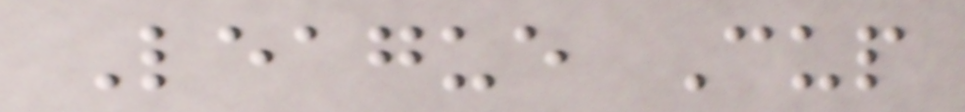League Cup
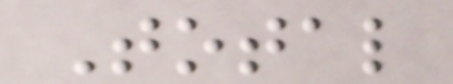Total
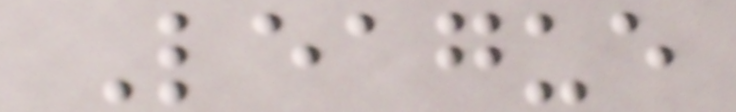League
